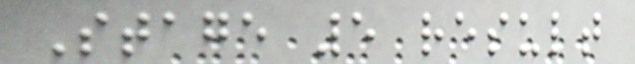Stage 5 result
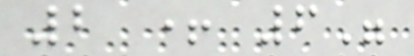2 + 6"
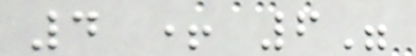4 + 6"
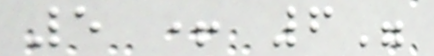5 + 6"
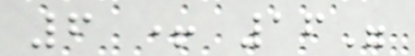6 + 16"
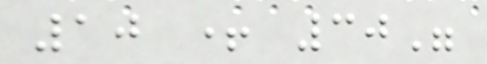10 + 30"
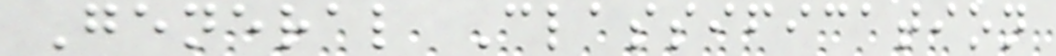General Classification
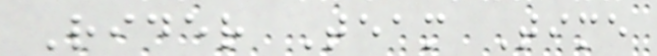Rider Team Time
